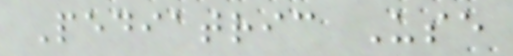Pediatric Use
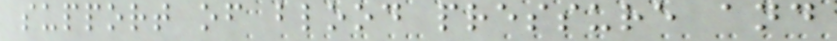support of blood pressure and
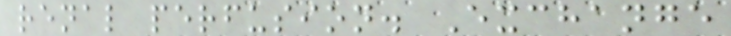renal perfusion. Exchange
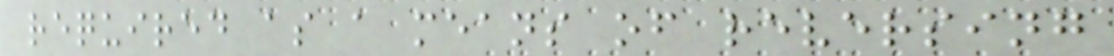required as a means of reversing
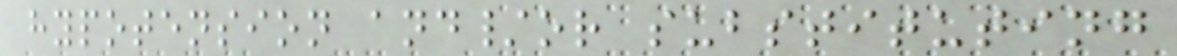hypotension and/or substituting
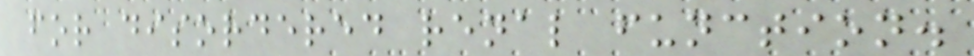for disordered renal function.
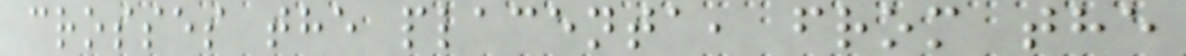crosses the placenta, from the
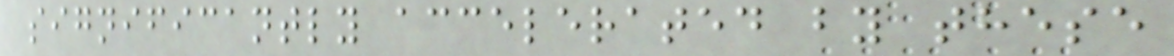significantly accelerated by these
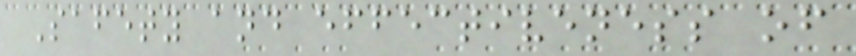Safety and effectiveness of
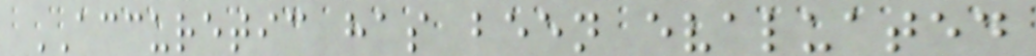ACCURETIC has been evaluated
